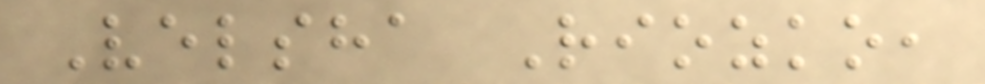Velsha Riozko,
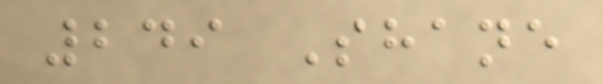249 Shane
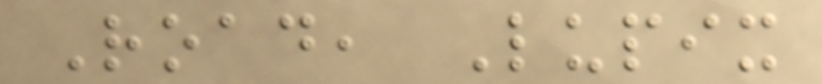Road, Lupix
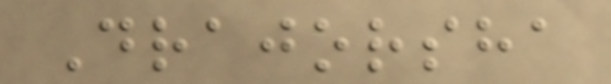Drajorsha
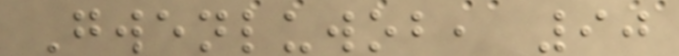Gwenluwob, 90
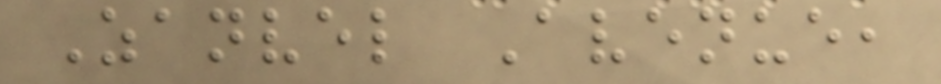Zanvel Avenue,
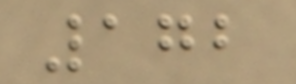172
